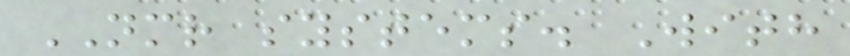NMR systems. With
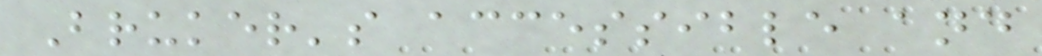Bruker's accessible and
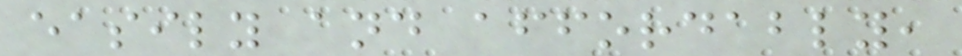easily and affordably,
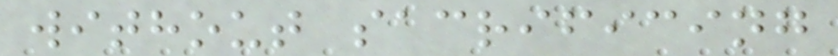without sacrificing
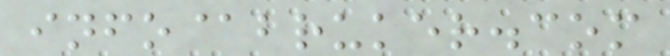info@bruker.com
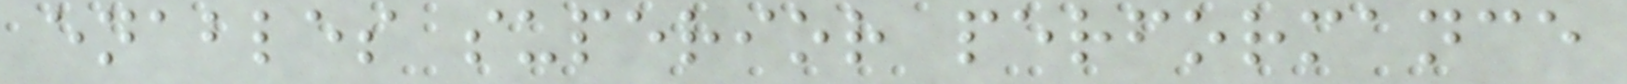enables superior performance
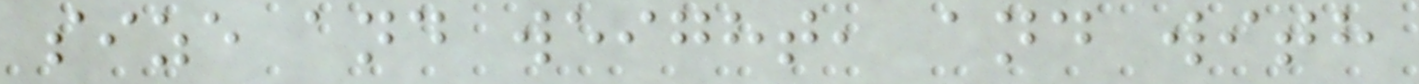size and weight, and with
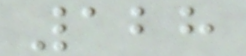128
